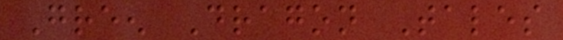Green Dragon Tales
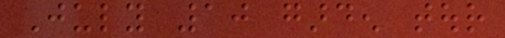July 10 garden tour
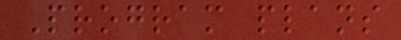Program plans
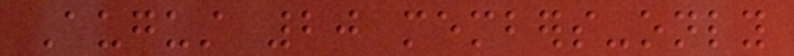August 20 members-only
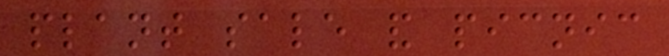plant sale and picnic
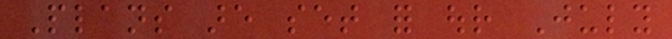Plans are set for our July
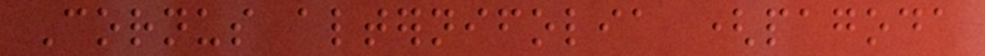Cornus alternifolia (pagoda
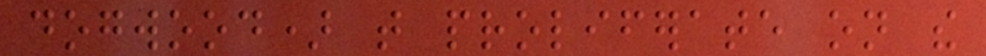dogwood) that proliferate on the
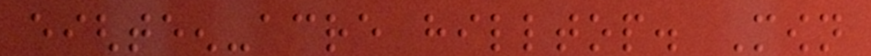eighteen-acre hilltop. Mown
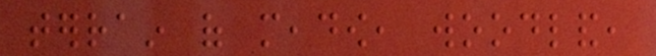terrain of meadow, woodland,
